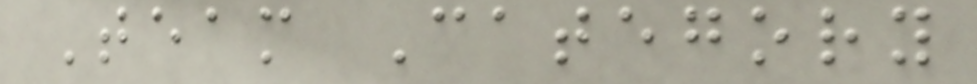Team Category
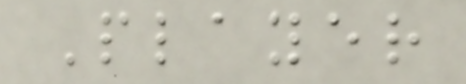Player
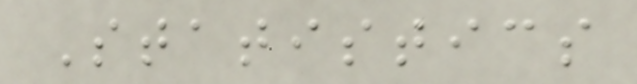Statistics
